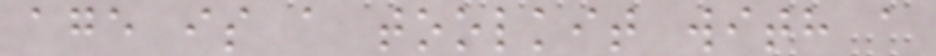age is a toolkit with a
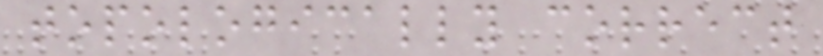topologically correct
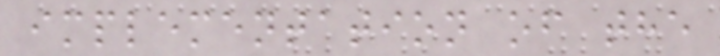implementation of the
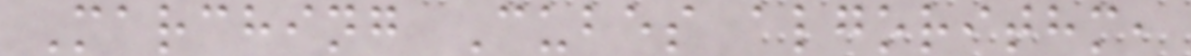Marching Cubes algorithm,
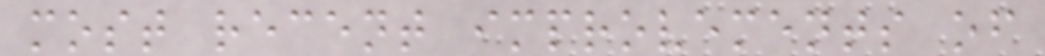most recent improvements of
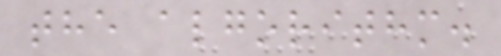the algorithm.
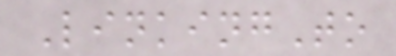LinkingTo
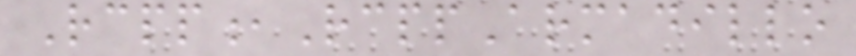Rcpp,RcppArmadillo
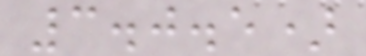3.0.5)
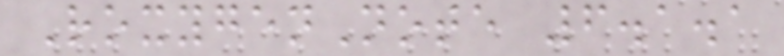RoxygenNote 6.1.1
